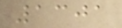1301
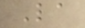La
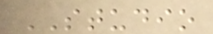STUDIO
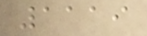1119
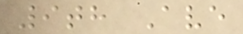9th Ave
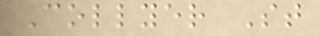Collyer St
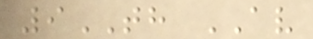9TH AV
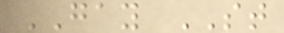GAY ST
